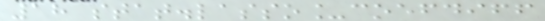18 stat.lasso_coefdiff
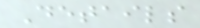Details
